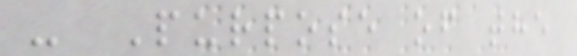- Purpose of the
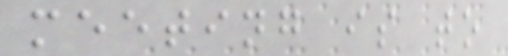meeting is to
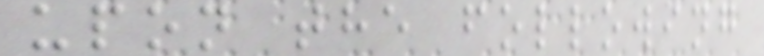upon the following
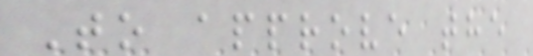To approve the
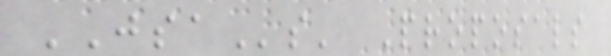JSAs' Proposals
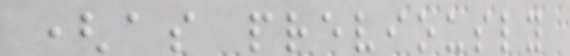(as previously
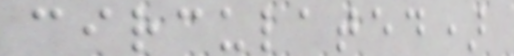circulated)
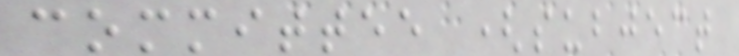committee (subject
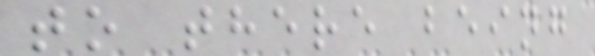to there being
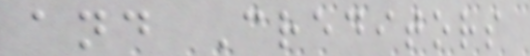and Creditors
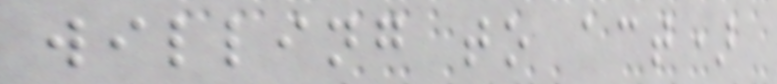willing to act)
